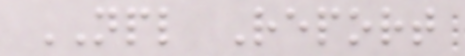NPL Report
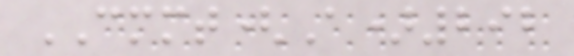CMMT(A)292
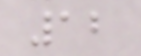12
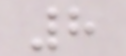8
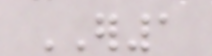ER1
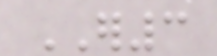ER3
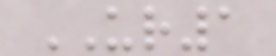UR1
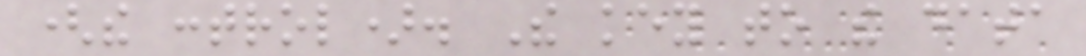(the control). The key to the data
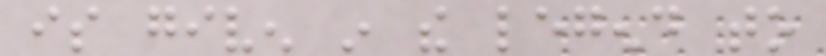is given in the legend to
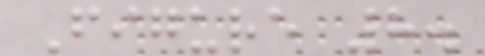Figure 8.
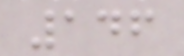146
